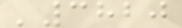'3820
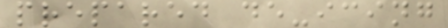prepared de-icing
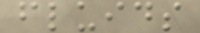fluids
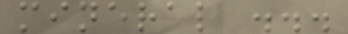mineral ...
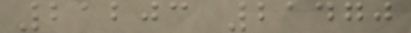21203 21470
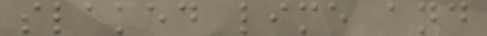slaked lime and
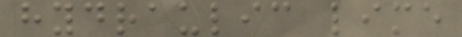hydraulic lime
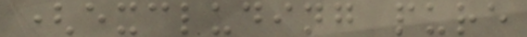(excluding pure
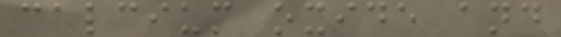calcium oxide and
